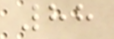88
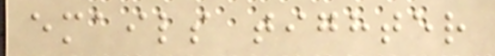emails tighter
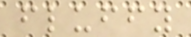fluffy
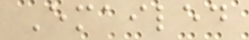Emailed
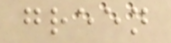green
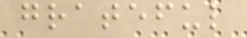grateful
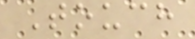Touch
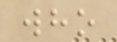who
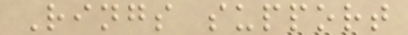Rings support
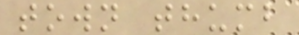town thumb
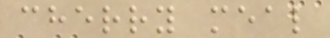cherry meal
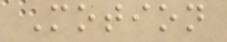Motion
